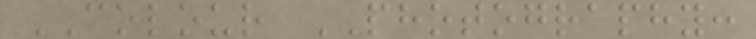COLOUR PHOTOGRAPHY:
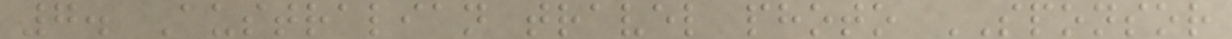7. Australian travel photo SPONSOR
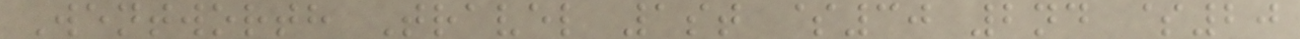Wentworth Travel 1st $30 2nd $20
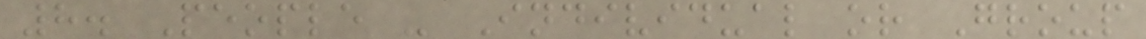8. People - Individual or Group
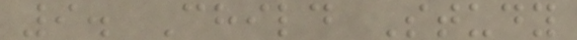9. Child Study
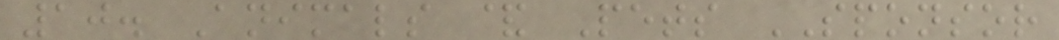10. Animals & Pets SPONSOR
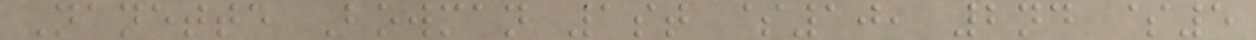Nanette Bowman 1st $10, 2nd $5
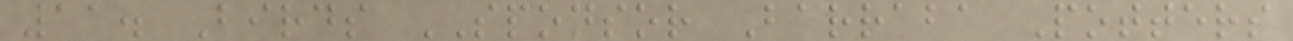11. Birds SPONSOR Barraba Potters
